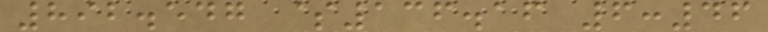892.547 $136.16 6:46
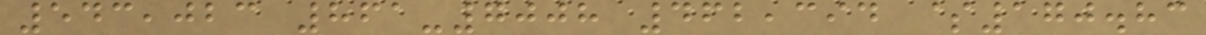543,023 861-7008 462,394 $170.83
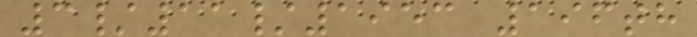3/11/1953 196th
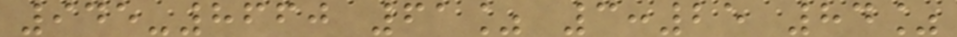945-8660 61% 3:25 84%
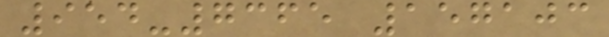954-7365 157103
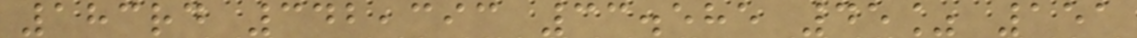183rd 342,393 33.585 45% 151
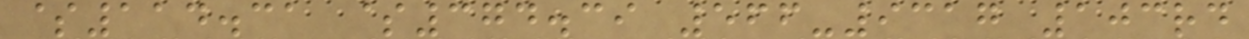$114.31 $374.39 566-9317 103rd
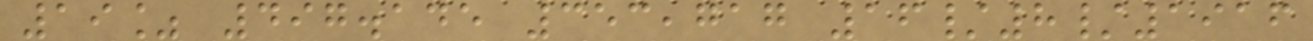19% 497.145 353,717 16/8/1916
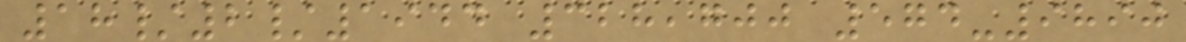18/2/1944 328,700 574-9890
